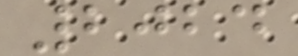2024
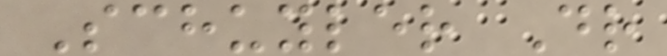Schuyler Dr
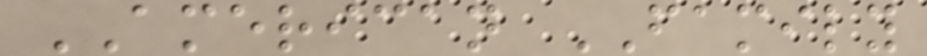AMERICAN FAMILY
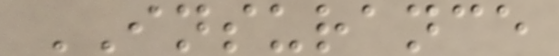INSURANCE
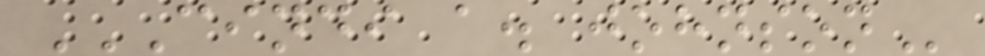CINDI A. JOHNSON
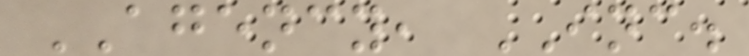AGENCY, INC.
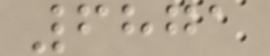6871
